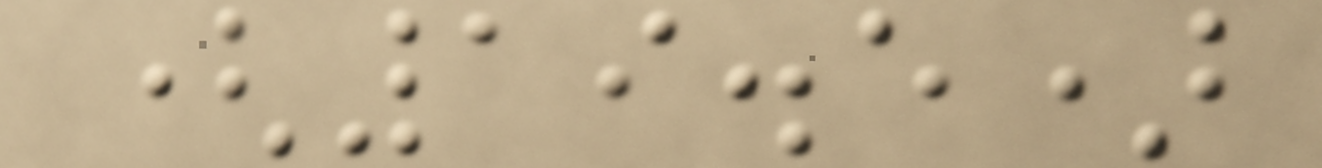(19.5)
